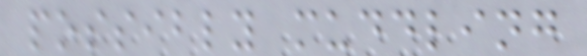possibly muddling
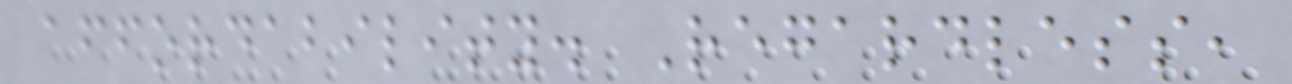affordability. Regardless,
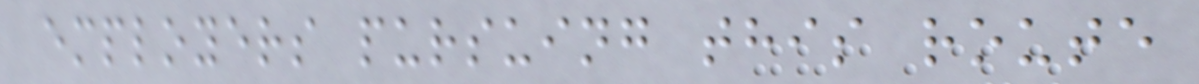employers pursuing this route
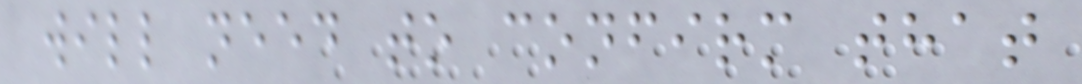will need to confirm that
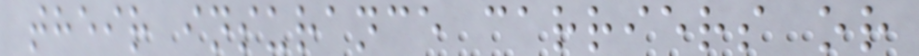their insurance carriers or
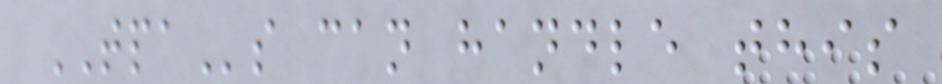TPAs can handle this
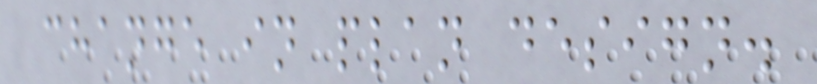change in plan design.
